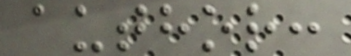author:
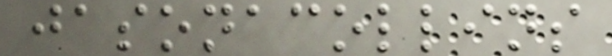jasonacollins
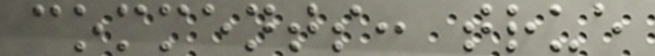comments: true
